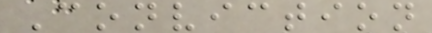Conviction
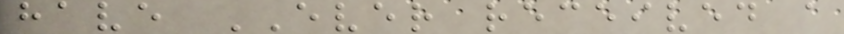have EVER received a
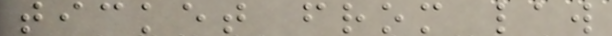ticket from law
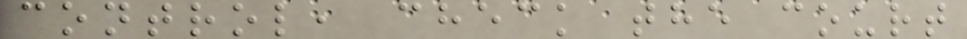control, check the court
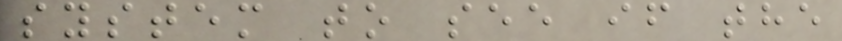system to see if the
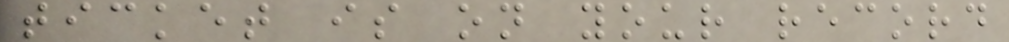ticket is on your record
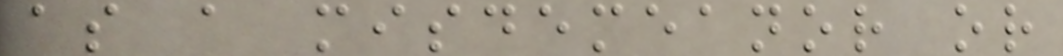as a misdemeanor or
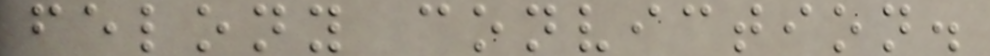felony conviction.
